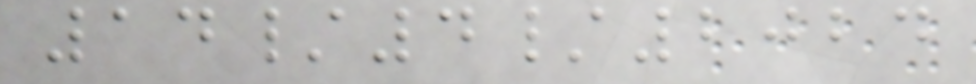14/4/2024
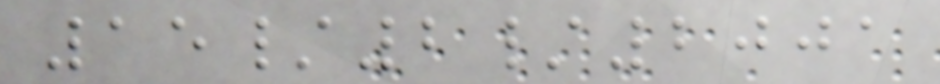15/2/2001
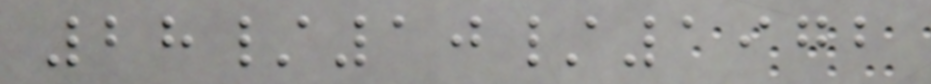28/10/1972
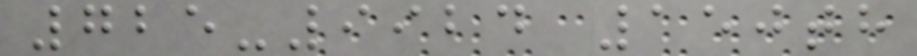725-9924 150th
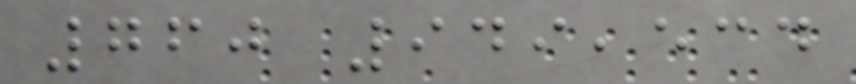760 949,534
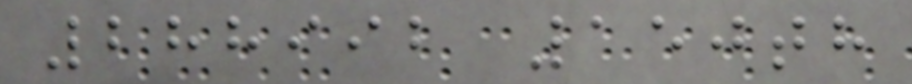288992 150th
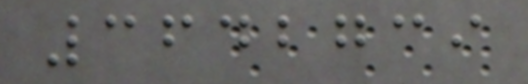3642739
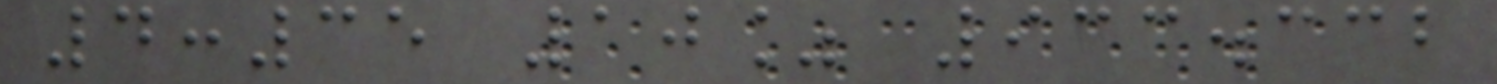4:35 10% 933.332
